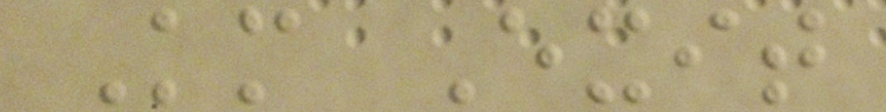Km Exit
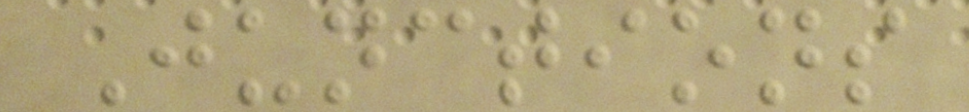Junctions
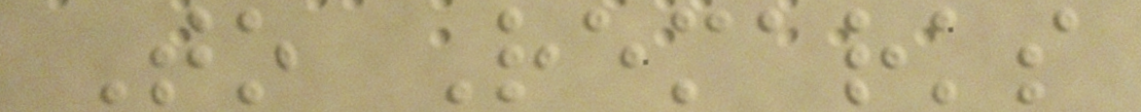To Remarks
